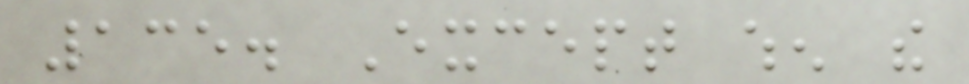135. Except when the
